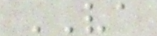VA
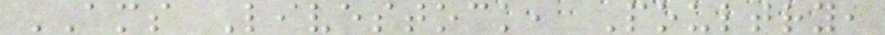AMS Livestock, Poultry,
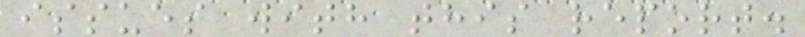issues with this report.
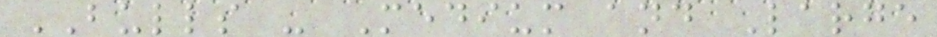BULLS - Medium and Large
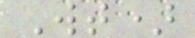Wt)
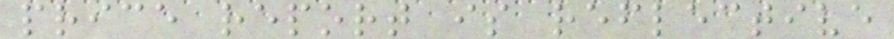price report is reflective
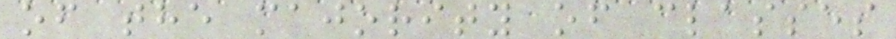of the majority of classes
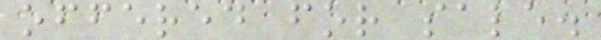offered for sale.
